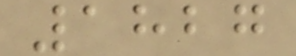1827
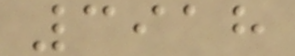3918
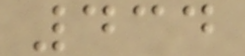434
